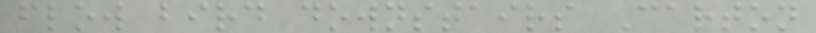flow bird downstairs Carton
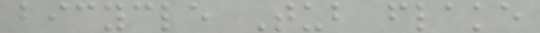bicycle Tub flake
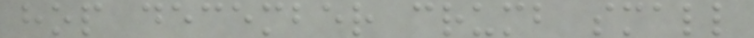hop december crumb small
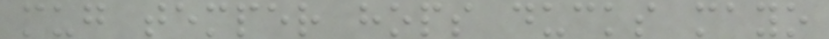mug temper hops ducks mayo
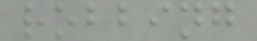robbing
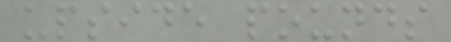upside pounds
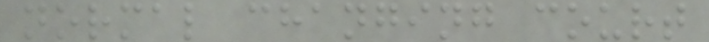normal changing court
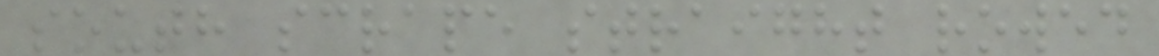south scrape straight rowed
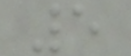5
